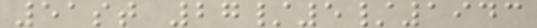51st 27/5/1943
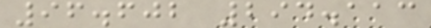96.602 294.113
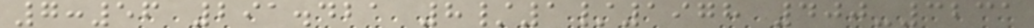7:56 291.421 8/1/1978 400-3231
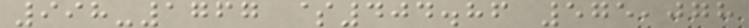998-1767 $404.86 575,078
